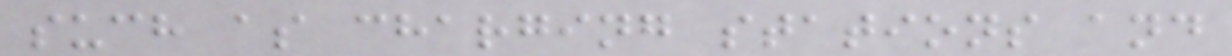such as charging stations and
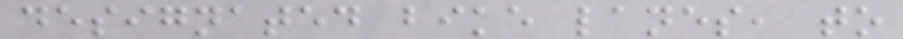designated bike lanes, to
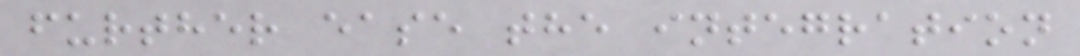further ease the integration
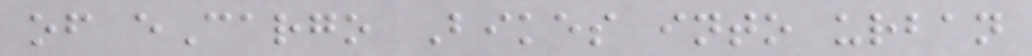of eCargo Bikes into urban
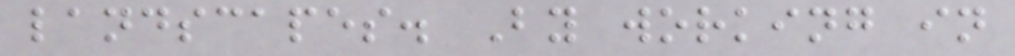landscapes. By working in
